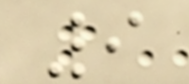9
